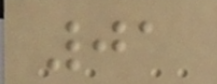01
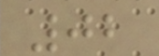02
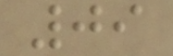09
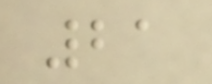21
